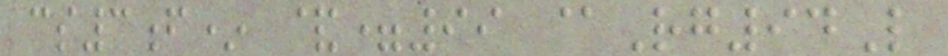cs3f* &=99 @Rg94L
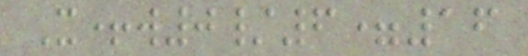X+w0/6=16
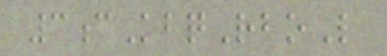3cKbqRboL
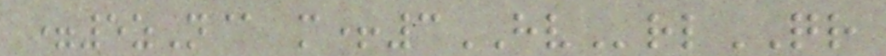=5zN@ m+3HVrlQR
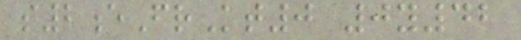s2eFrKt0 0y42
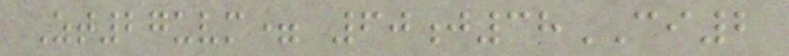Zt27uvm= 60j38CI2
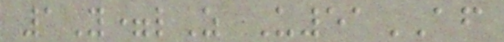1Y=lZ U51AF
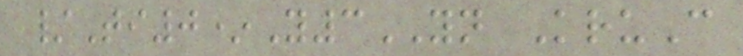/Ti0*Y3YN KruC
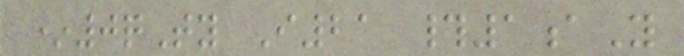*0qTy I21 #1aY
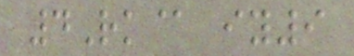4Rk@ iy9
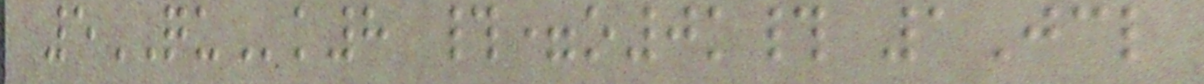5QUk8 #=o0k# 1Jcl
